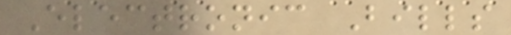Electronic Bills
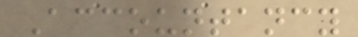Accountancy
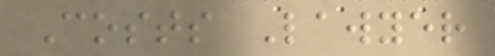Costs Lawyer
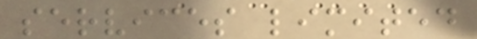services limited
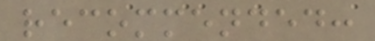recommended:
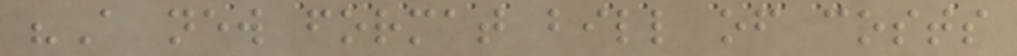"A new format bill of costs
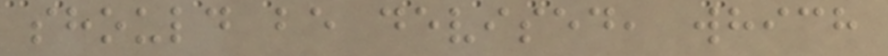should be devised, which
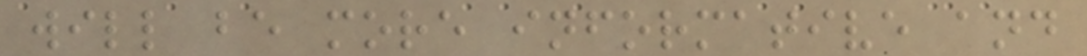will be more informative and
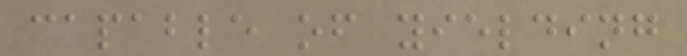capable of yielding
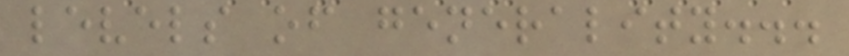levels of generality...
